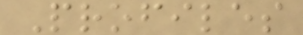Profiles
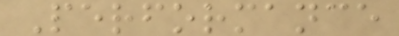Performance
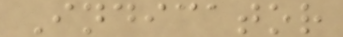Indicator
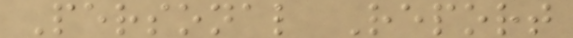Personal Report
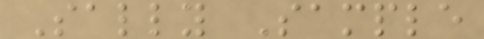Sally Sample
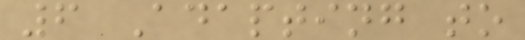6 Adapting to
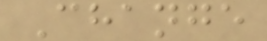Change
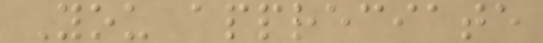You appreciate
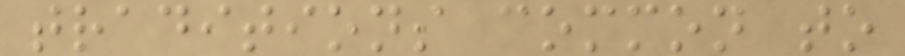traditions common to
